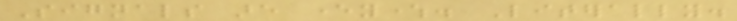Signals are everywhere. Literally.
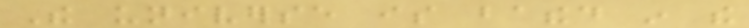The universe is bathed in the
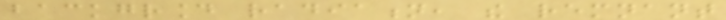background radiation, the remnant
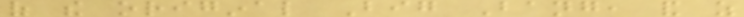of the original Big Bang, and as
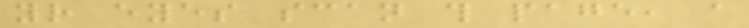your eyes scan this page, a
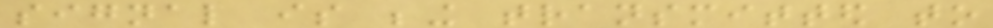signal is being transmitted to
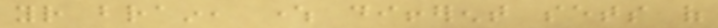your brain, where different sets of
